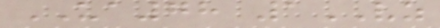UA78 1VZ
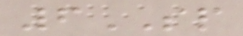6SP
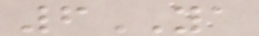6YA
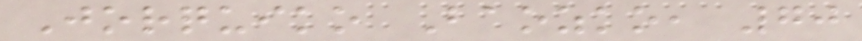Jorquiko Baozko, 70
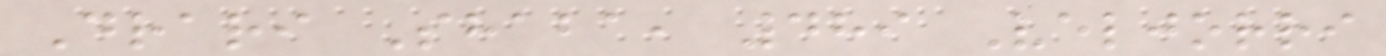Drari Shaba, 489 Veljorri
